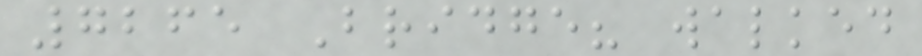7265 Bridge? walked
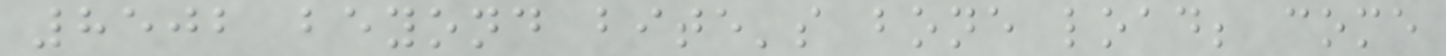8502 beyond bite's bone load; come
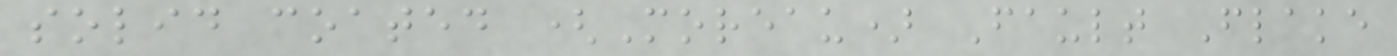solid coated (Moreau) Fault Flake
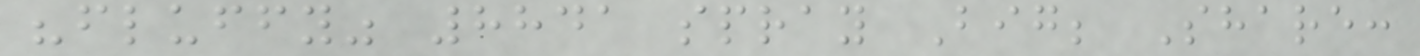"fluffy" 8841 spray Big; Share:
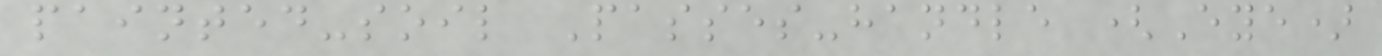painted-soil Passes-handle (Eye)
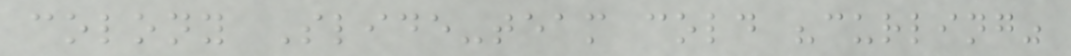colony Slide-team cold "curling"
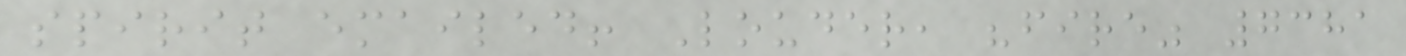spirit emailed! Louder, "fire" 7381
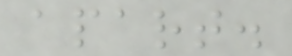apart.
